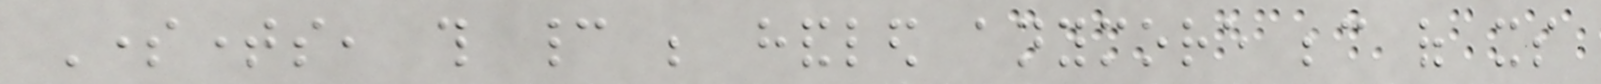Sometimes, this cannot be handled anymore because of its
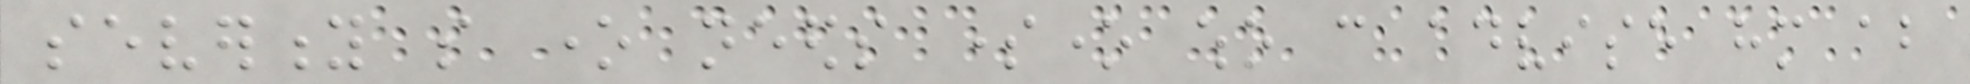severity so one needs someone who can advise him about
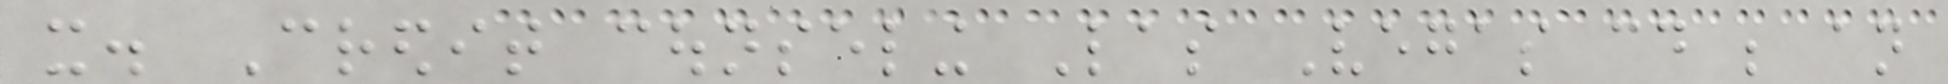it. Credit counseling Las Vegas could be an
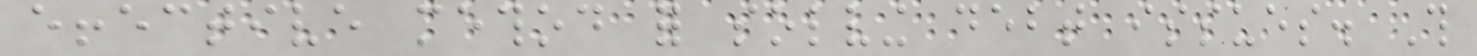effective method for solving debt issues. This
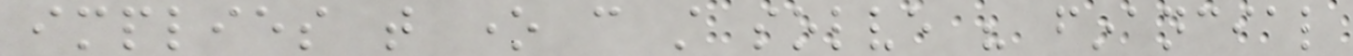implies that one can still solve his financial
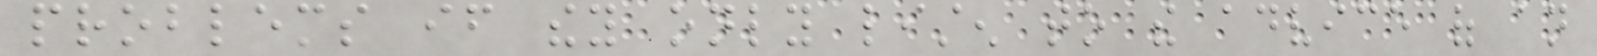problems if they only listen to the advice of an
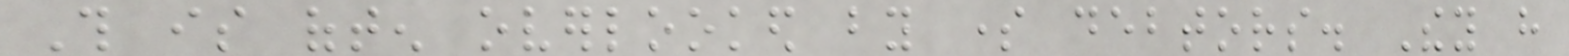This is often overlooked by some debtors. They have
